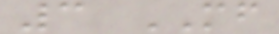3 MF
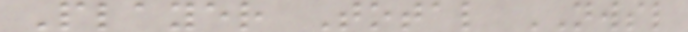Player Total NWSL
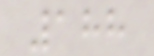188
